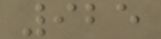925
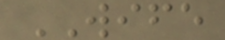WIFE
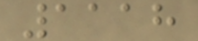1118
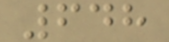648
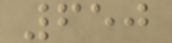650
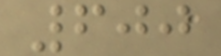600
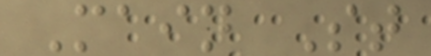Main St
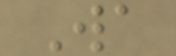Wa
